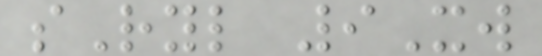sRyl 9Xw
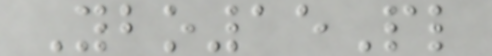Ybo15Pl
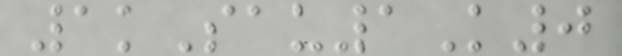1kSau1K0
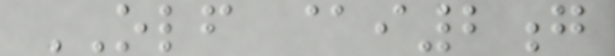OLF @i2g
